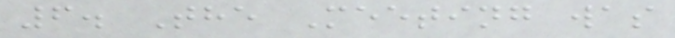6. The Meeting was
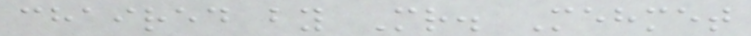chaired by Mr. Mehmet
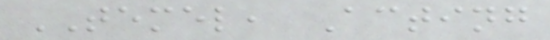TEMEL, Acting
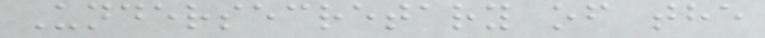Undersecretary of the
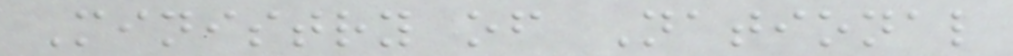Ministry of National
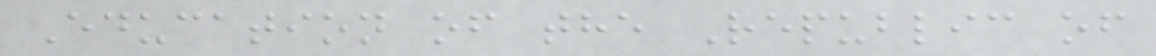Education of the Republic of
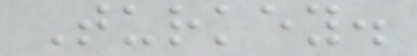Turkey.
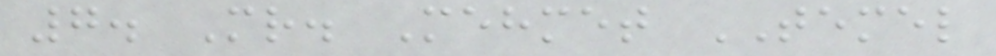7. Mr. Mehmet TEMEL
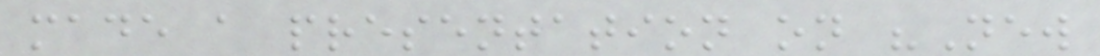made a presentation on "New
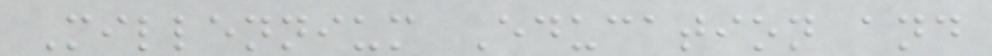Millennium Education and
